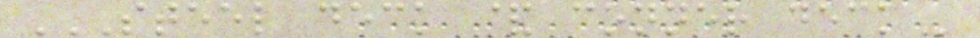STEEL DECK & CONNER DECK
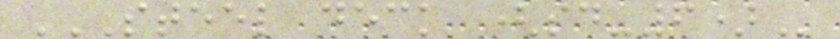STEEL DECK (SD-6)
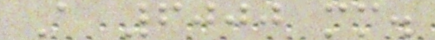A 6000 mm.
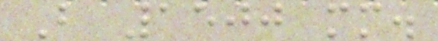B 1500 mm.
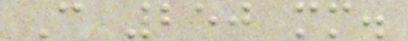C 250 mm.
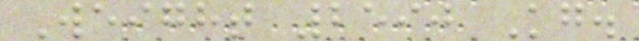Weight 2590 Kg.
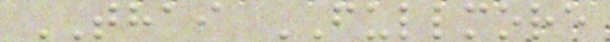THAI FULLMORE
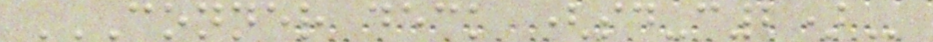CONNER DECK (SD-C2)
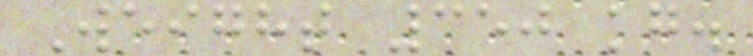Weight 350 kg.
